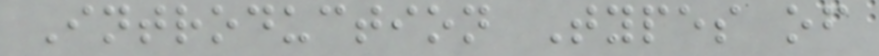Introduction Types of
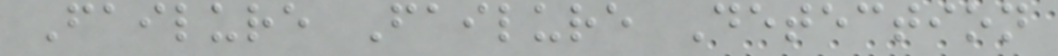Failure Failure Detection
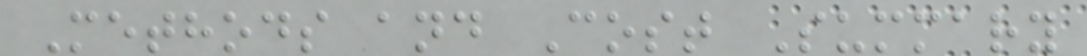Methods and Cost Summary
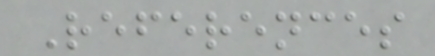References
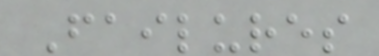Failures
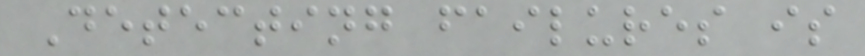Detecting failures is
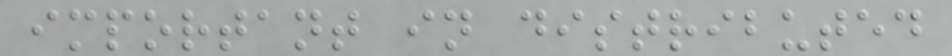important in distributed
